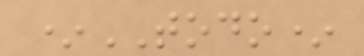*TODO*
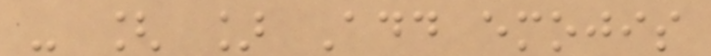- [ ] Add emojis
